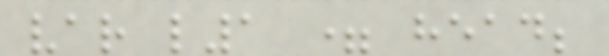var l1 = head;
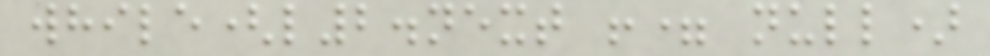while(l2.next != null)
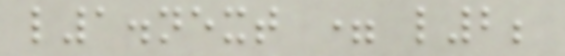l1.next = l2;
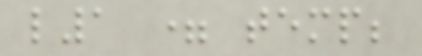l1 = temp;
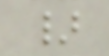}
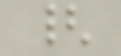{
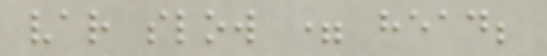var slow = head;
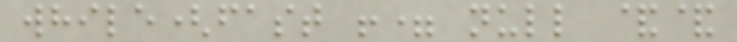while(fast != null &&
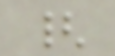{
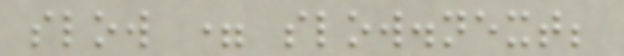slow = slow.next;
